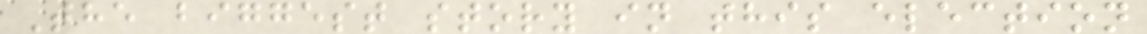The biggest story in this election
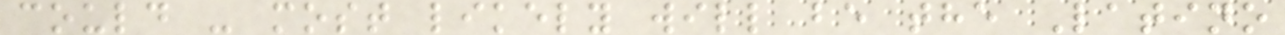could - most likely will be the Latino
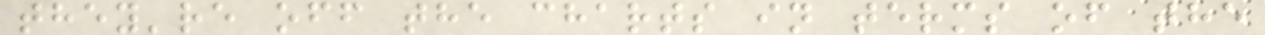they're off the charts in terms of the
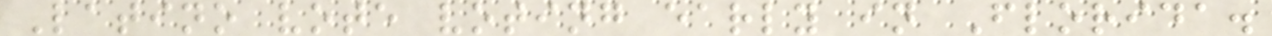Latino vote voting early in Florida.
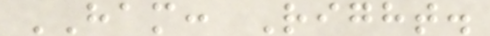HAM: Right.
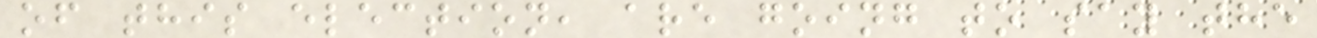of this election, are going to say the
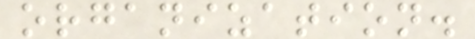organization.
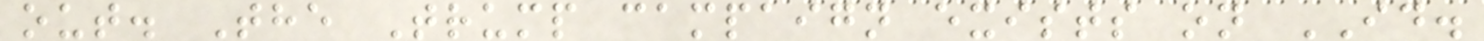out. The Trump campaign exists on ID.
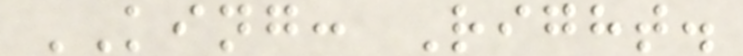KING: Right.
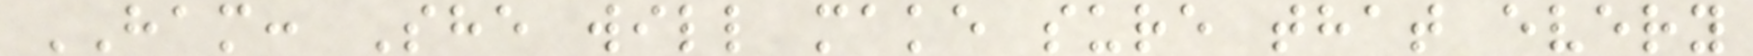HAM: She will make sure that every
